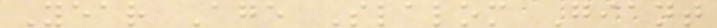Year Age Slalom Giant
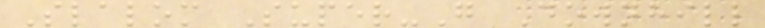Slalom Super-G Downhill
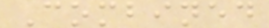Combined
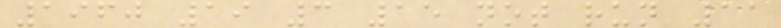1960 19 3 15 not run 11
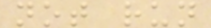not run
